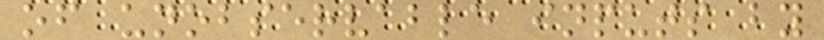of unobservable inputs by
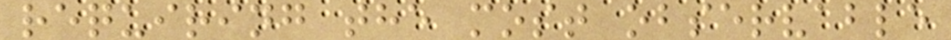requiring the most observable
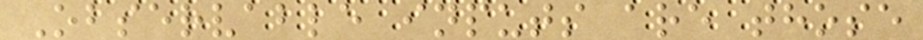Observable inputs are those
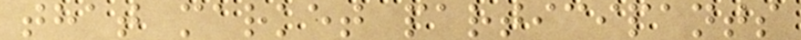that market participants
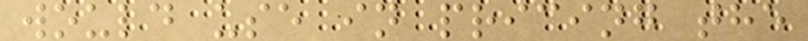would use in pricing the
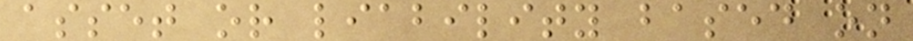asset or liability based on
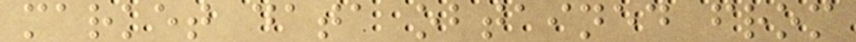market data obtained from
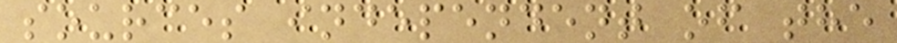sources independent of the
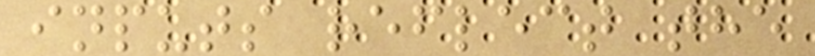inputs reflect the
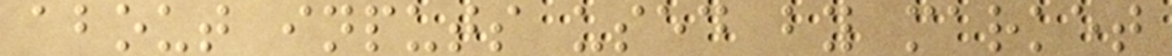about inputs used by market
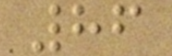86
